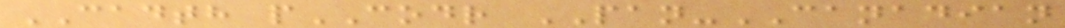CADTH pCODR PAN-CANADIAN
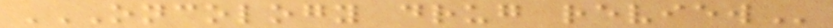ONCOLOGY DRUG REVIEW
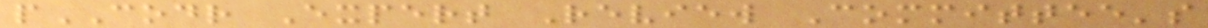pCODR Expert Review Committee's
